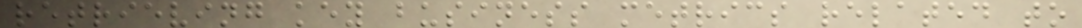retrieving key business metrics related to
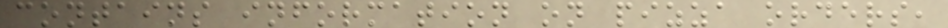contains information on pizza orders,
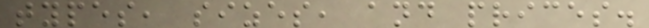types, sizes, and prices.
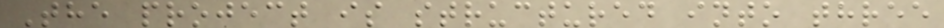The project is structured into three
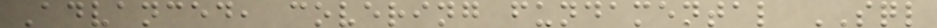Advanced, covering fundamental SQL
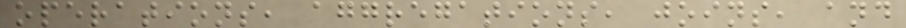operations, aggregations, joins, and
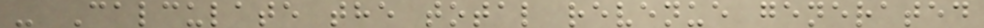- Calculate the total revenue generated
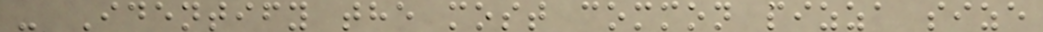- Identify the most common pizza size
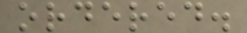ordered.
